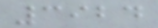3924
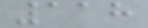118
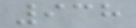938
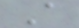A
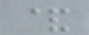&
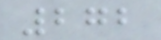272
